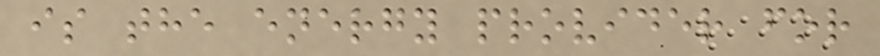is the energy provider for
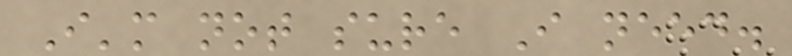I'm not sure I need.
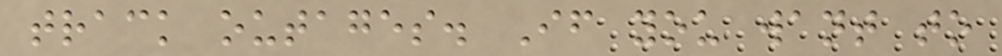track outages. If you want to
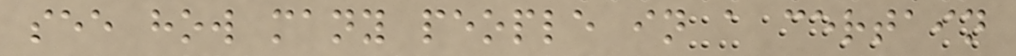see how many people in a certain
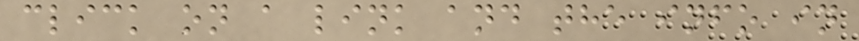click on a link and the info in
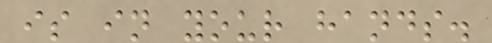is in your hands.
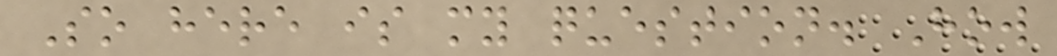So here is my question. How
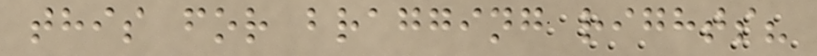this for bragging rights?
